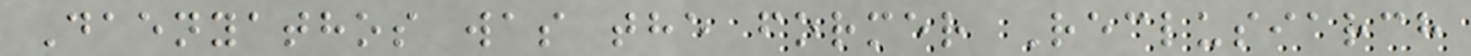Daenyathos was the former Reclusiarch
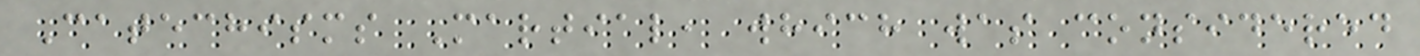Catechisms Martial, which was considered
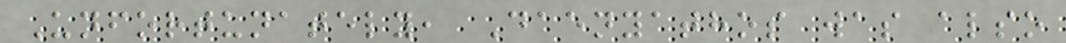Unfortunately, Daenyathos was also
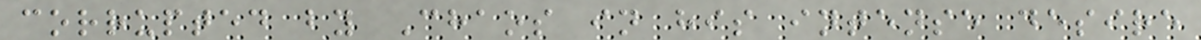corrupted by Chaos in his intense desire
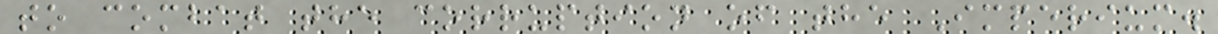to combat the corruption of the Imperium.
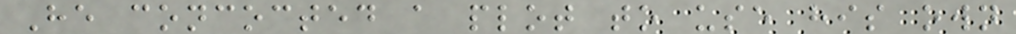He concocted a plot to use his own
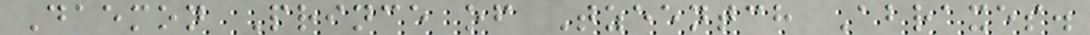Daemon Prince of Tzeentch Abraxes.
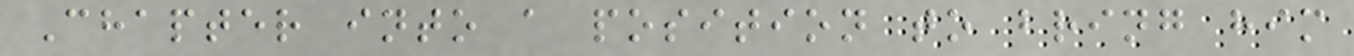Chapter into a position to bring him
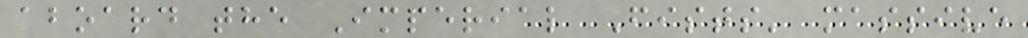aboard the Imperial Fists' massive
